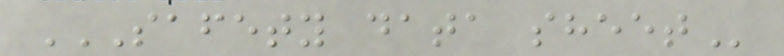SAFETY DATA SHEET
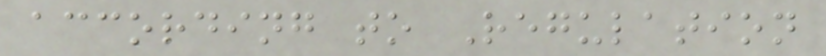according to Regulation
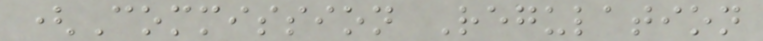(Commission Regulation
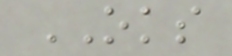OKS
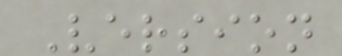Version
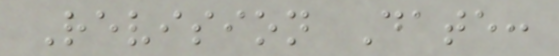Revision Date:
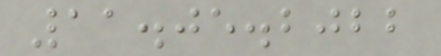11.05.2022
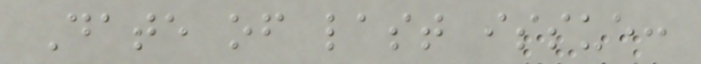Date of last issue:
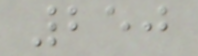250
